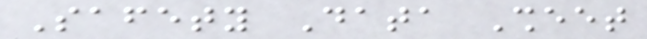Safety Data Sheet
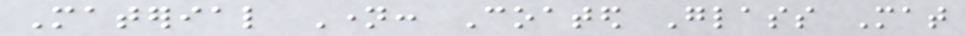Material Name: Coated Glass Mat
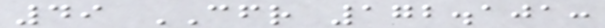49 CFR 172.101:
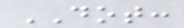DOT:
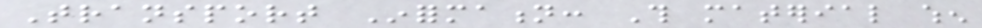Transport Information: This material when
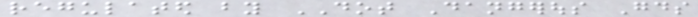regulated by DOT Dangerous Goods
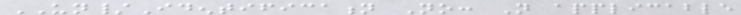UN/Identification No: Not applicable
